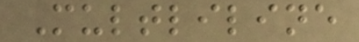Multliline
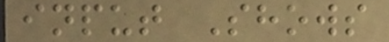input Shows
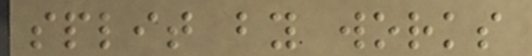split by works
